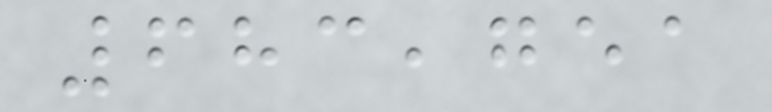683,751
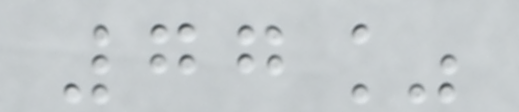77%
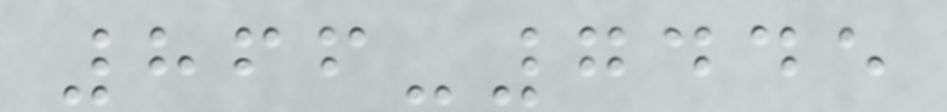866-7445
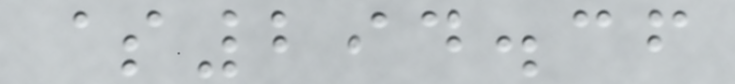$294.36
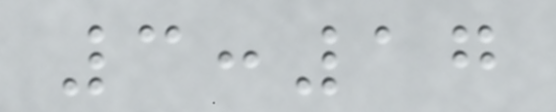3:17
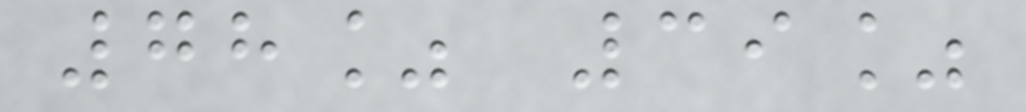78% 39%
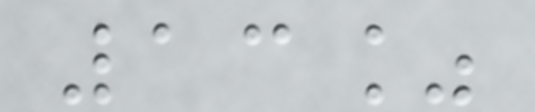13%
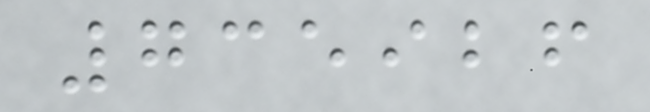735926
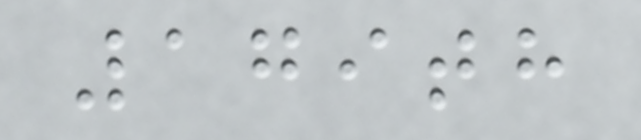179th
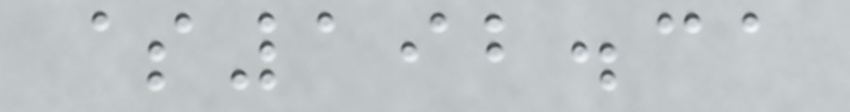$192.31
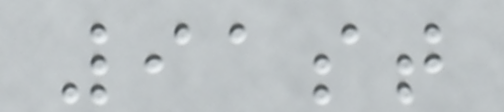91st
